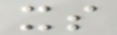its
